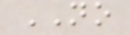NO
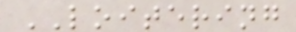LOITERING
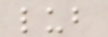lub
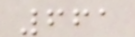661
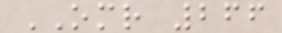OMR 266
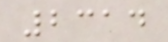2314
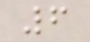6
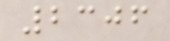2306
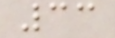33
